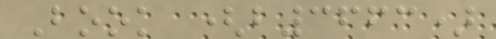Book (b3663)
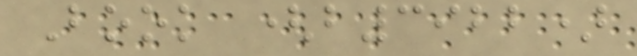Book (b3922)
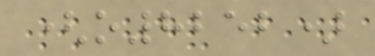(o8252)
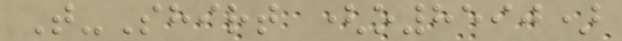T-Shirt (o8590)
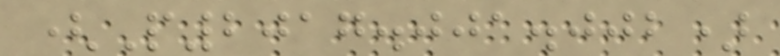(P2017.001.002)
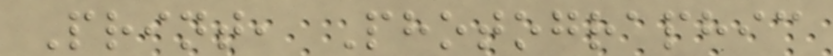Print, Photographic
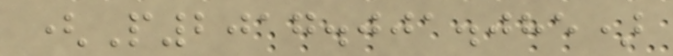(P2017.001.085)
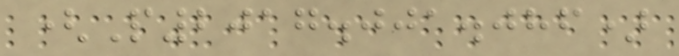(P2017.001.086)
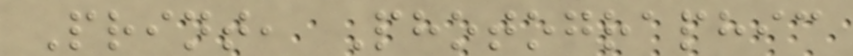Print, Photographic
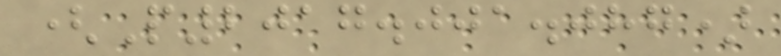(P2017.001.087)
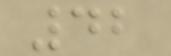42
